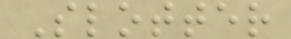Slotter
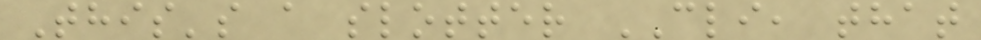This's a slotter CLI, that
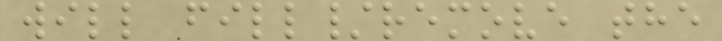will fill/remove the
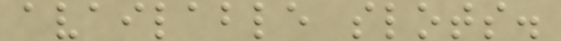available slots.
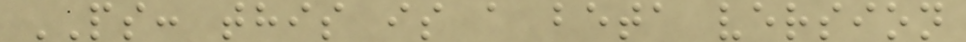PS: this is a beta version
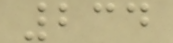234
